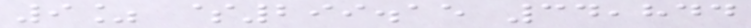9% $299.15 34,844
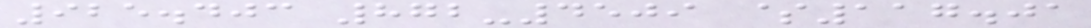925.403 872-4509 $117.01
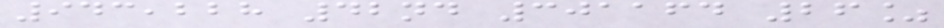943,228 42nd 301164 26%
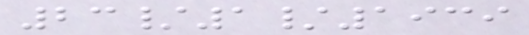23/1/1939
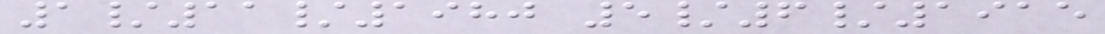1/11/1980 5/6/1915
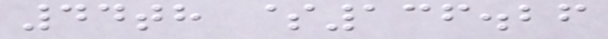44th $136.26
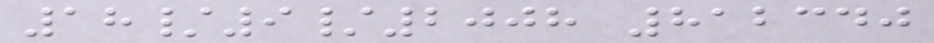18/9/2008 812340
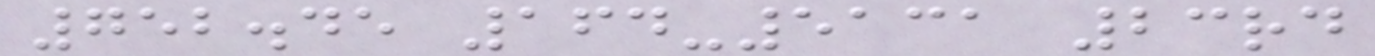752.45 164-5131 23rd
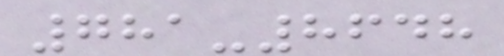781-8648
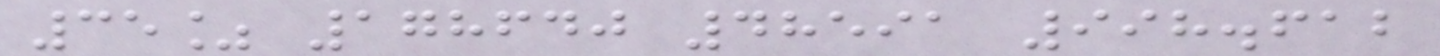35% 178640 48591 998.612
